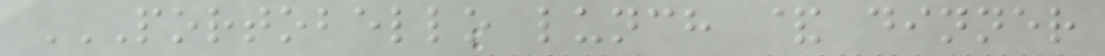PORTOBELLO LUNCH & DINNER
